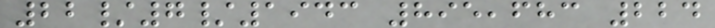22/7/1943 895,683 224
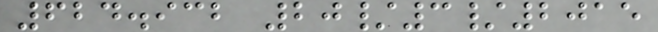624.932 20/3/2015
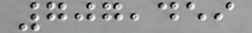707,459
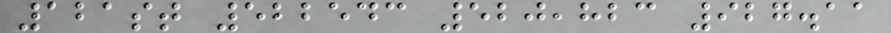121st 522543 520,823 927.11
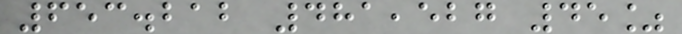653.212 481,527 45%
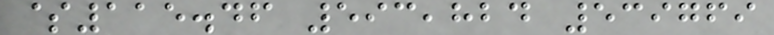$115.46 593,824 539769
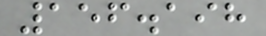156.198
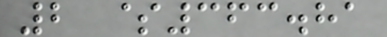2 $363.81
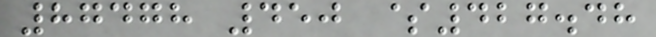87478 450 $427.48
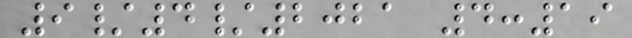9/4/2021 4:19
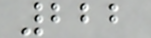222
